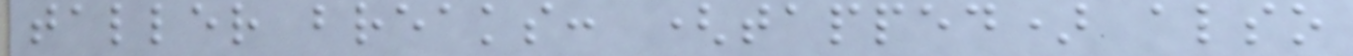taller breaks: (tapped) also
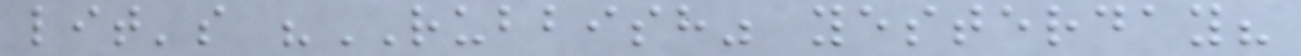lit's "RUBBISH" yesterday?
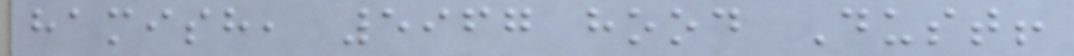hamish, 5967 hood Dust!
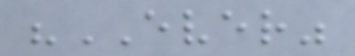"EVER"
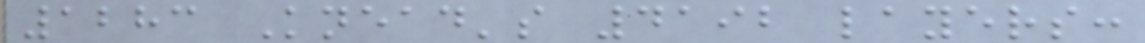1283 Knead's 4192 layers:
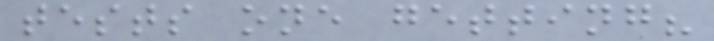tests one getting?
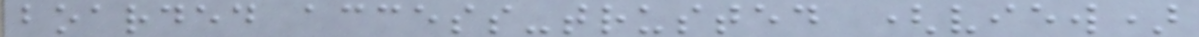boarded access-trusted (view)
